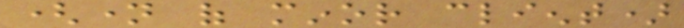(name of minor client)
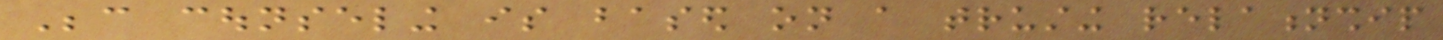Because counseling is based on a trusting relationship
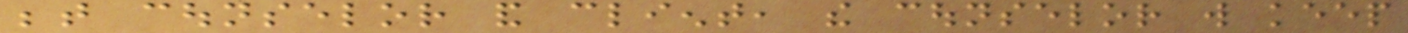between counselor and client, the counselor will keep
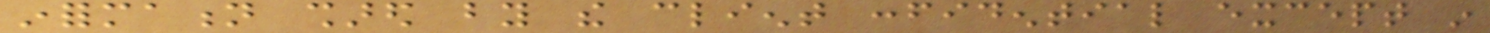information shared by the client confidential except in
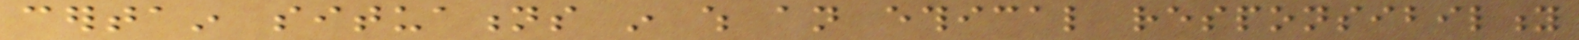certain situations in which an ethical responsibility
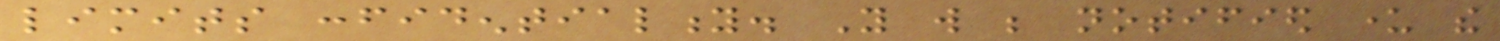limits confidentiality. You will be notified under the
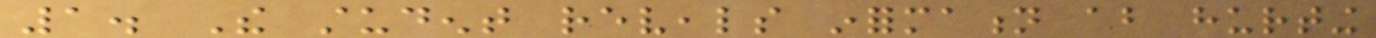1. The student reveals information about hurting
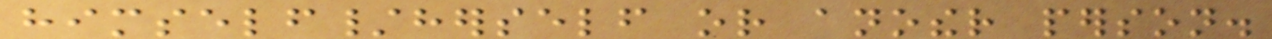himself/herself or another person.
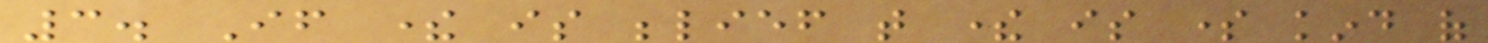3. If there is belief that there is some kind of
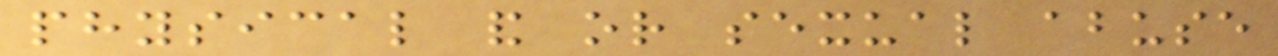physical and or sexual abuse
